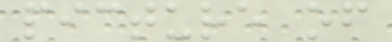picture of
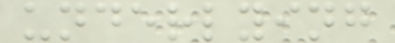underlying
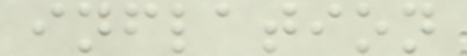inflation
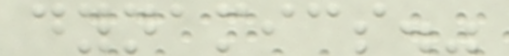dynamics."
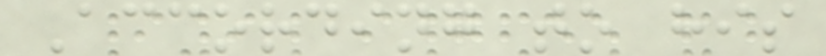According to his
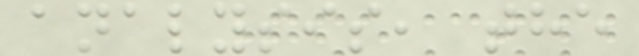analysis, the
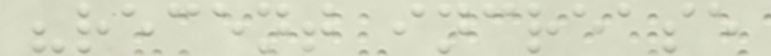"recent increase
